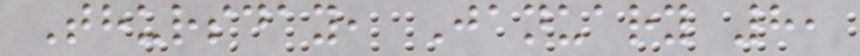Thursday, January 8,
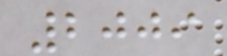2009
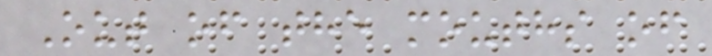Out of the mouths of
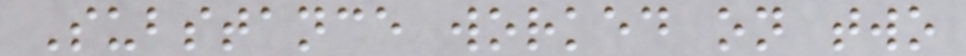Substance worked on two
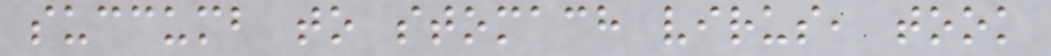succumb to stomach virus, took
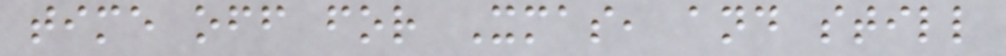time off for Xmas, and still
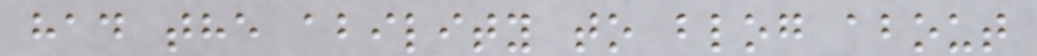had the ability to blog about
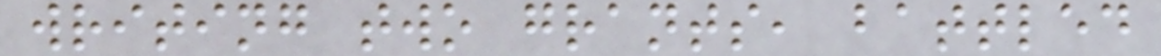writing two grants, battled
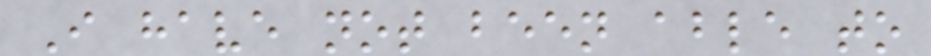I have not been able to
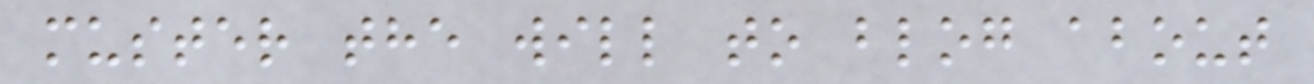muster the will to blog about
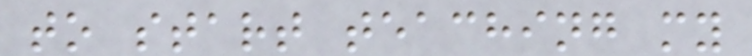to start teaching my
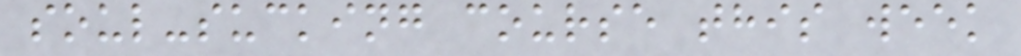soul-sucking course this week
